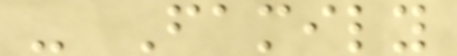- Family
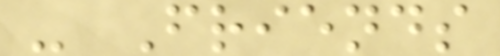- Friends
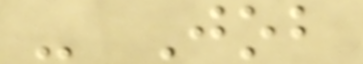- Job
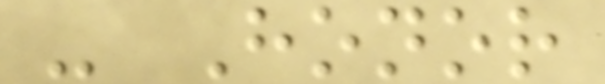- Honor
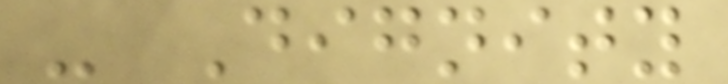- Dignity
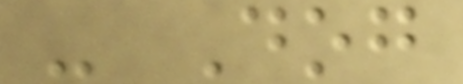- Dog
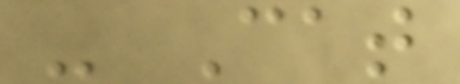- Cat
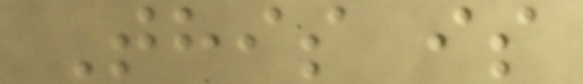This is
